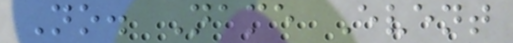No. Name Event
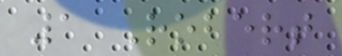1 Robert
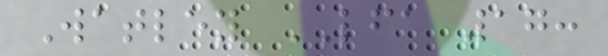Watley LFA 17:
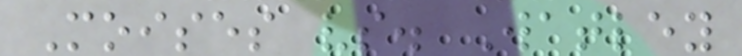Moises vs. Watley
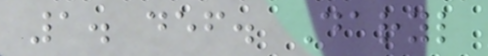1. def. Daryl
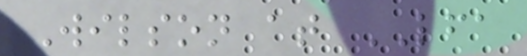Wilson at LFA
